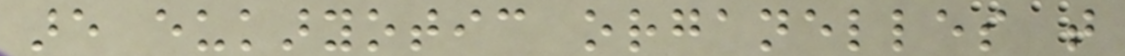are eukaryotic organelles that
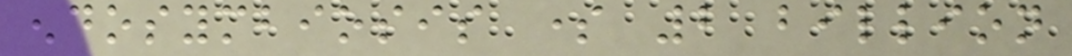endosymbiosis some 2 billion
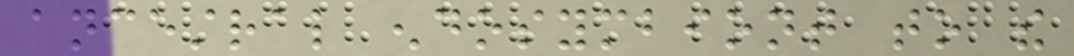ancestral endosymbiont to the
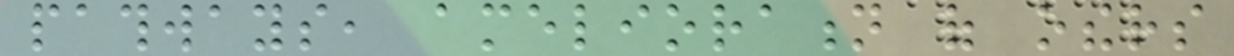pathways, amelioration of others
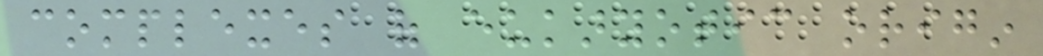complexes of eukaryotic origin
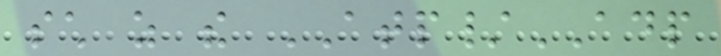such as the ATP/ADP
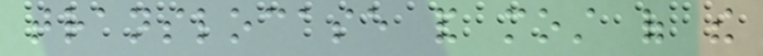translocase and most of the
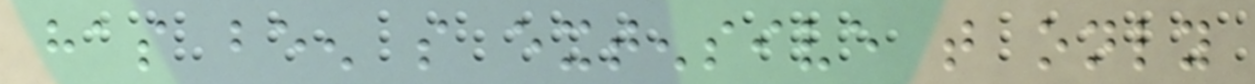has been so extensive that only
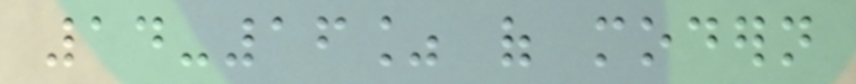14-16% of modern
